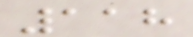118
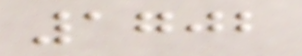1702
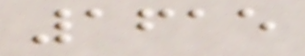1615
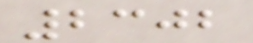2302
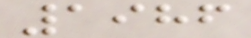1986
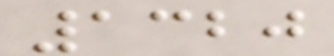1320
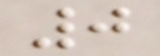0
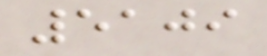5109
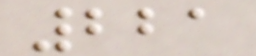221
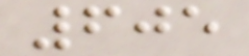605
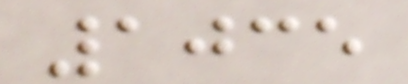1035
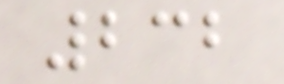232
